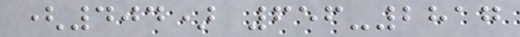(404) 656-2817
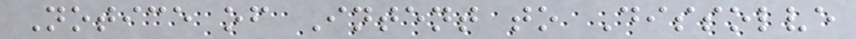Notice of Intent to Dissolve
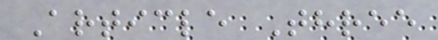Article Three
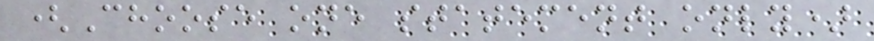(Choose one statement only)
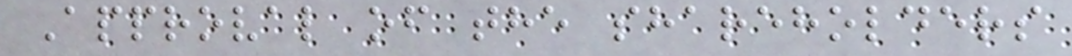Approval of the shareholders
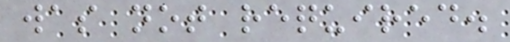was not required.
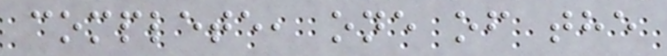complete, one of the
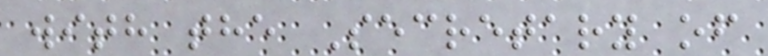with the Secretary of
